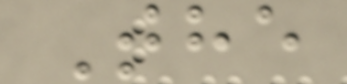The
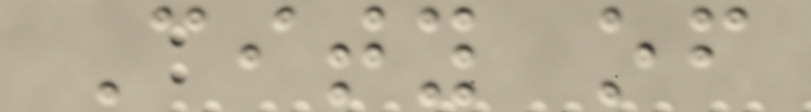City of
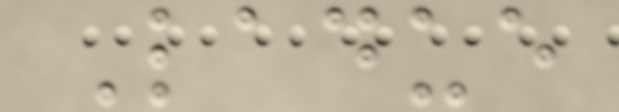Ladue
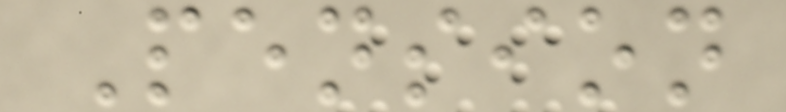Pension
